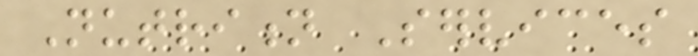Nutrition Services
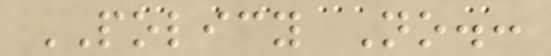POLICY No.:
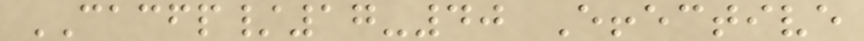CACFP/17-40 Effective
